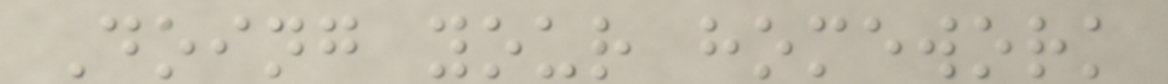Doing your homework
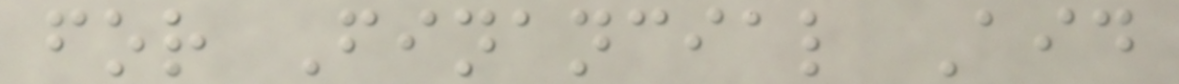for Financial Aid
